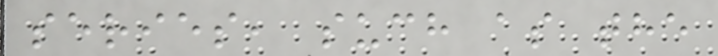series, such as the
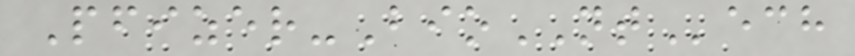Pfizer-BioNTech
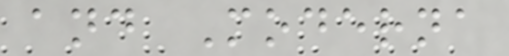and Moderna
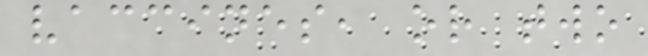vaccines, or two
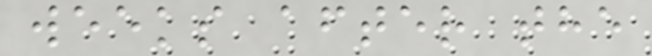weeks after the
